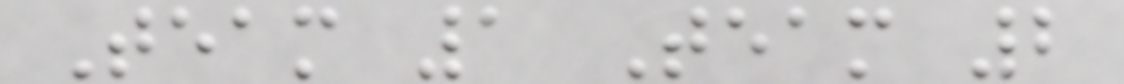Team 1 Team 2
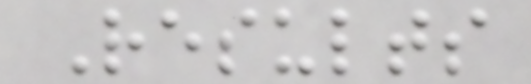Results
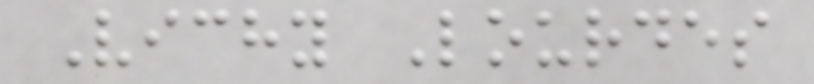Vichy Lourdes
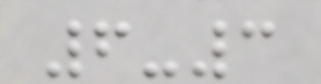6-3
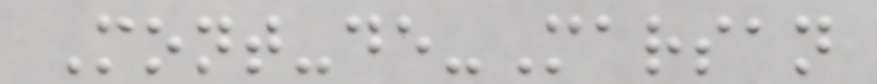Mont-de-Marsan
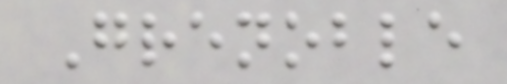Grenoble
